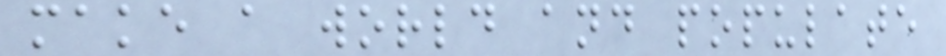make a world and populate
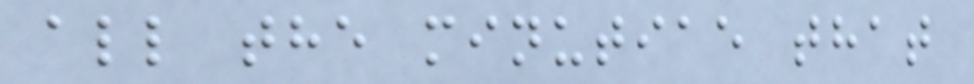all the minutiae that
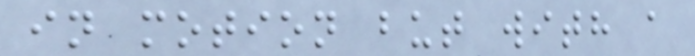in motion but with a
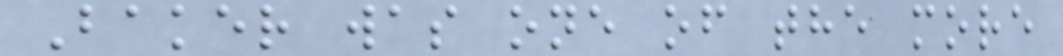Baker was one of the more
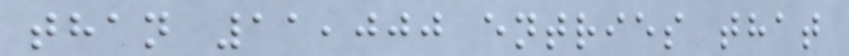than 11,000 entries that
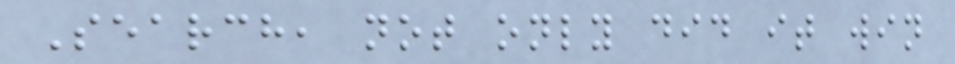Search, not only did it win
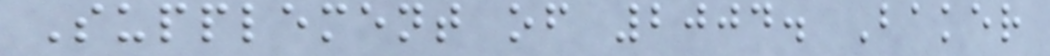Supplement of 2004. Baker
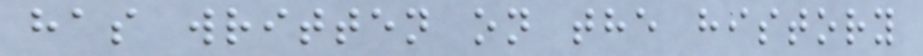has written on the history
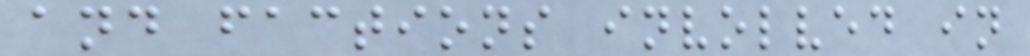and factions involved in
